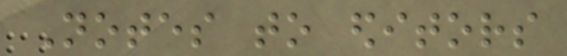Notes to editors
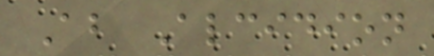About Alcidion
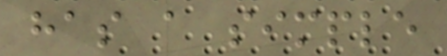has a simple
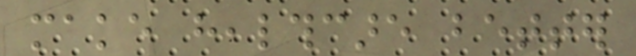make healthcare better
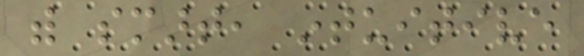with smart, intuitive
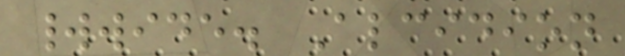worldwide. Alcidion
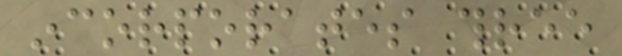incorporates three
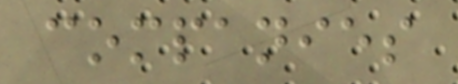companies
